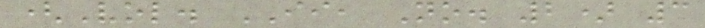(Vol. II, No. 2) 3
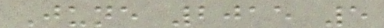June 2015 5
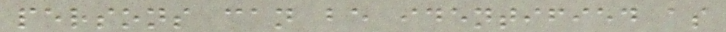persons can be identified as
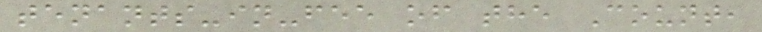tenants-in-fee of the Count,
